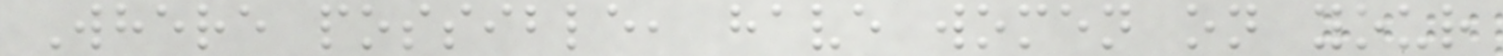Where possible, have women on your
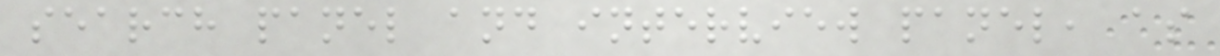search panel and interview panel, as
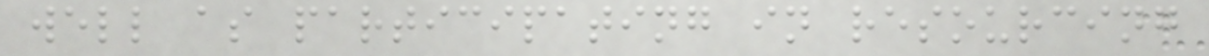well as participating in resourcing
